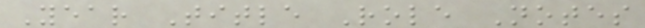Year Title Role Notes
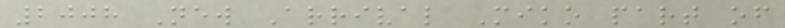2008 New Arrival Miko part of
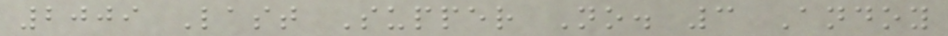2009 Last Supper No. 3 Andoy
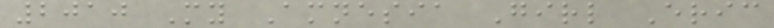2010 My Amnesia Girl Eric
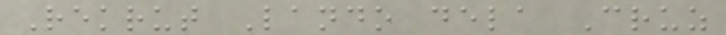Rekrut Lando dela Cruz
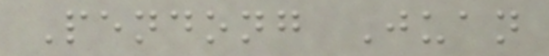Pendong Juan
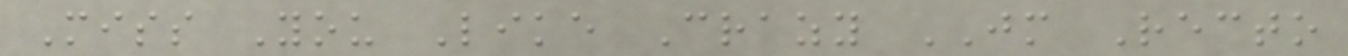Miss You Like Crazy JM Recto
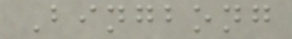Bingbong
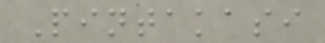Pintakasi
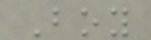Boy
